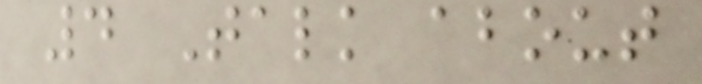4 Talk about
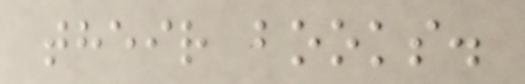their books.
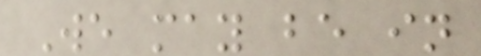We may be in
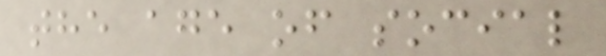the age of social
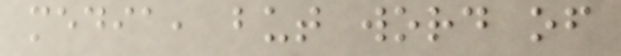media, but word of
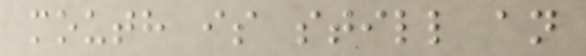mouth is still an
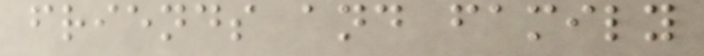friends and family
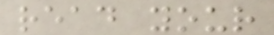read your
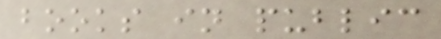books in public
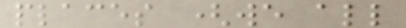places (we all
